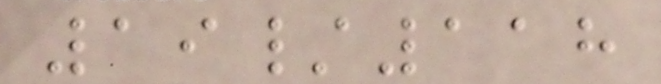19/118
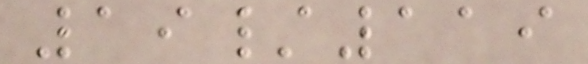19/119
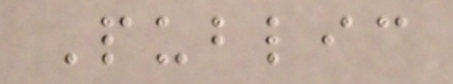Public
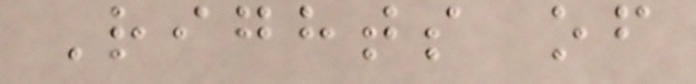Rights of
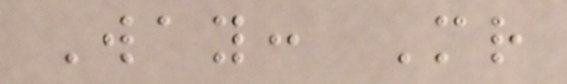Way: Mr
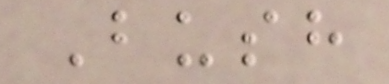Bush
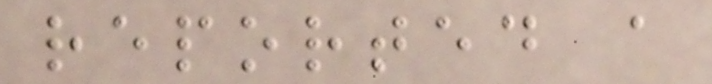reported a
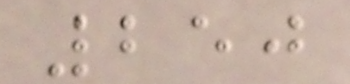250
